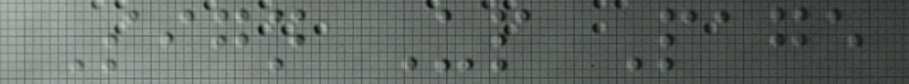Sign Up Page
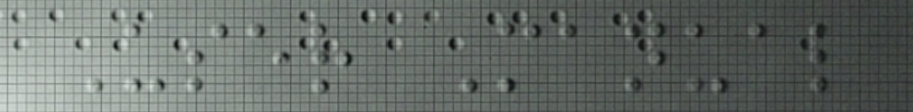User Manual
